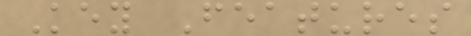Key Features
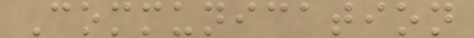Communication
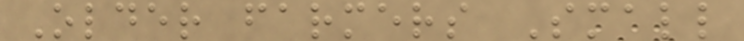Older farmers Small
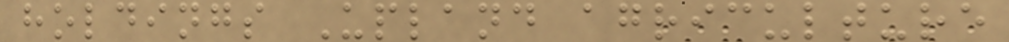holdings Upland agriculture
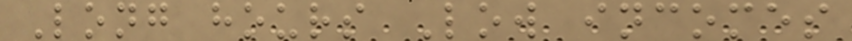Long hours Low incomes
